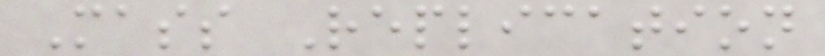Mass Replication
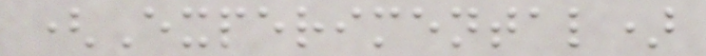(Experimental)
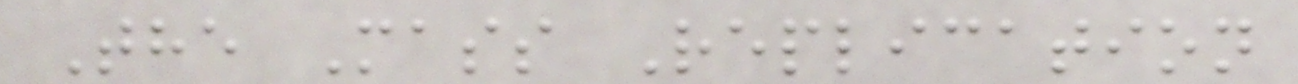The Mass Replication
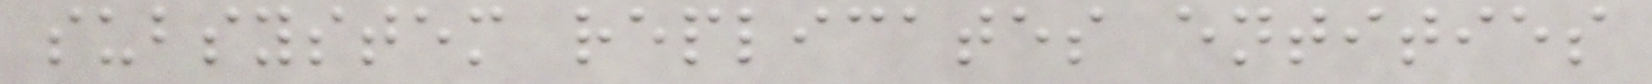subsystem replicates entities
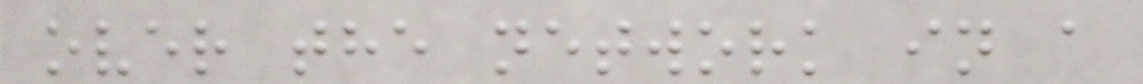over the network in a
